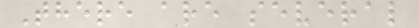There are several
